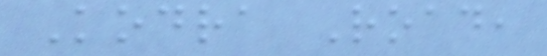Kodra Road,
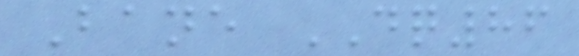Bane DQ86
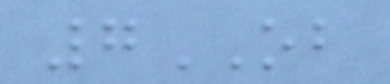7OB
